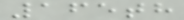165th
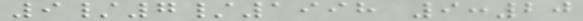9/7/1998 9:20
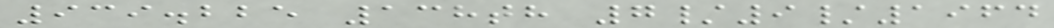939.225 138th 7/9/1964
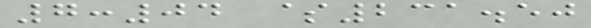7:04 $231.50
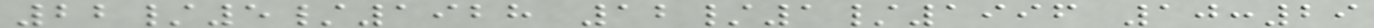22/5/1928 12/1/1996 10:29
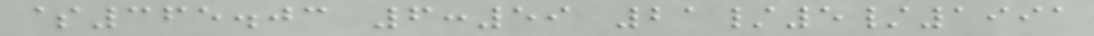$365.03 6:59 21/5/1991
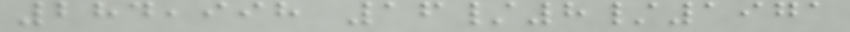284,998 16/8/1971
